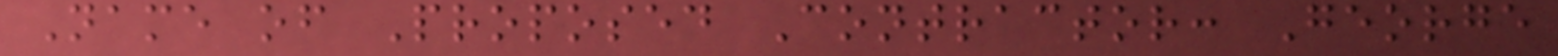Name of Proposed Contractor: George
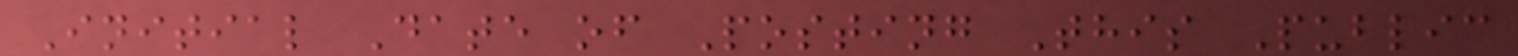Initial Date of Posting This Public
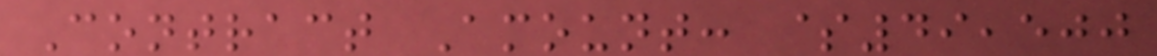Contract Amount: $49,500
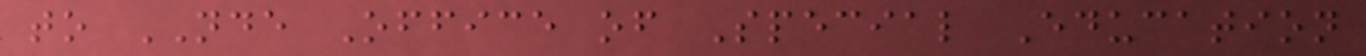to NDE Office of Special Education
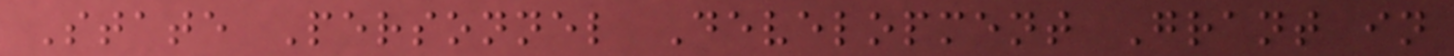State Personnel Development Grant in
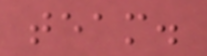team.
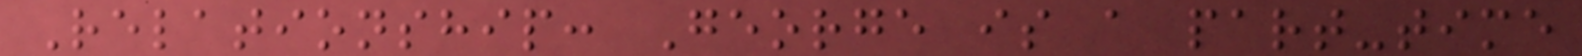Relationship: George is a part-time
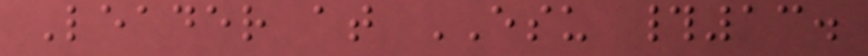Leader at ESU #13.
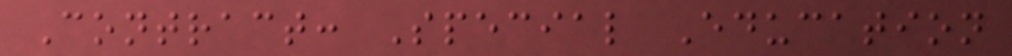Contract: Special Education
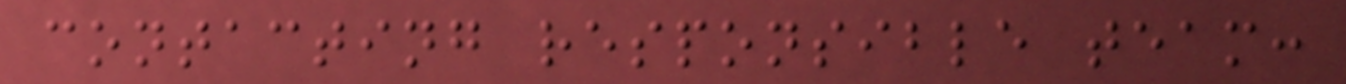contacting responsible team:
